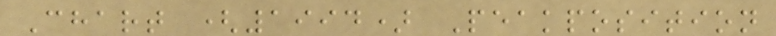Chart (1994) Peakposition
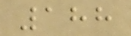188
